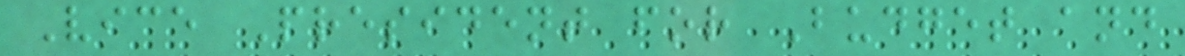Vice President for Budget and
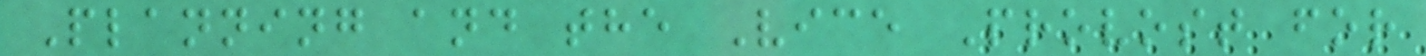Planning and the Vice Provost for
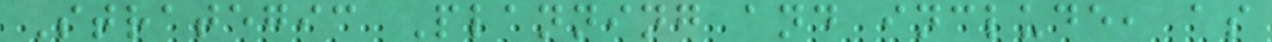Strategic Planning and include, as
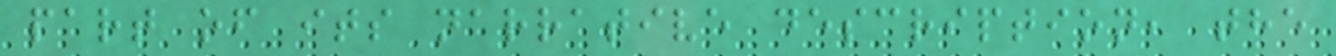part of its narrative description, the
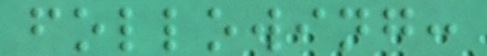following:
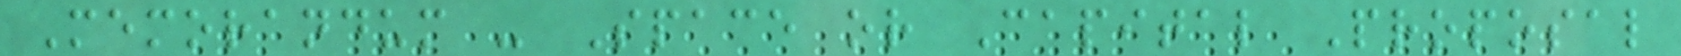Memorandum - Space or Capital Proposal
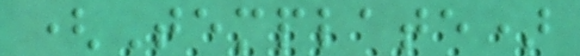(Template)
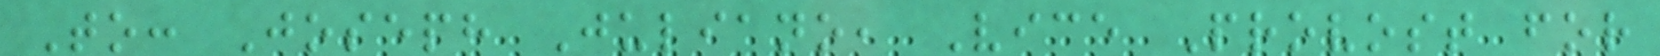To: Joseph Juliano, Vice Provost for
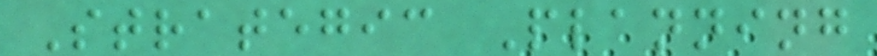Strategic Planning
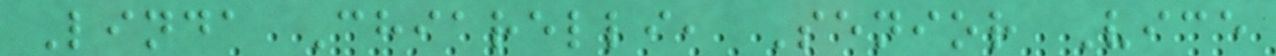Linda Chiarelli, Senior Vice
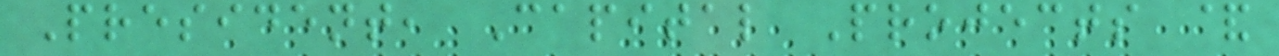President, Capital Projects &
